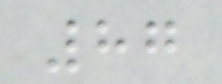87
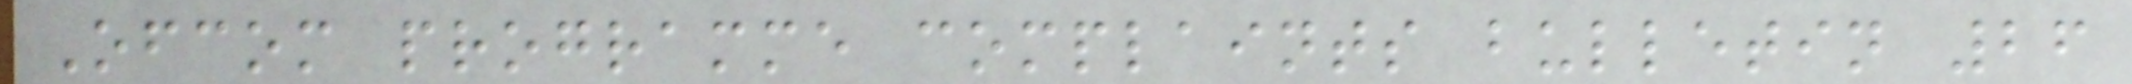Ofcom programme complaints bulletin 26
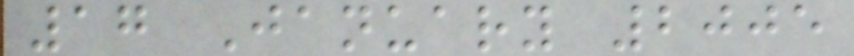17 January 2005
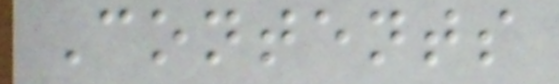Contents
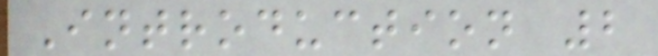Introduction 2
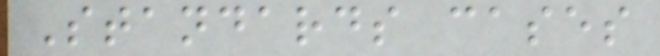Standards cases
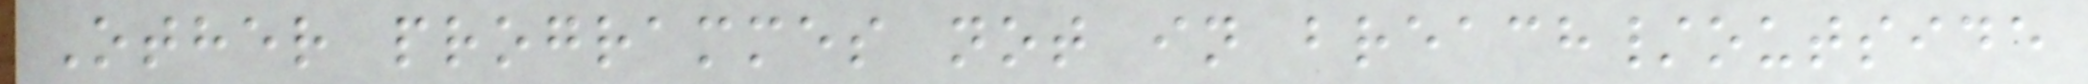Other programmes not in breach/outside
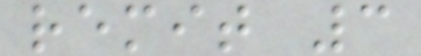remit 3
